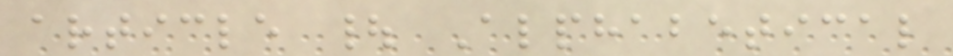article | Alphabetical
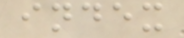index
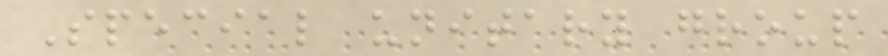Special unitary group
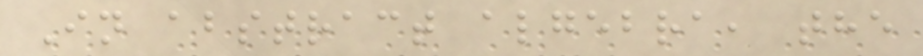In abstract algebra, the
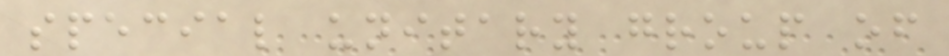special unitary group of
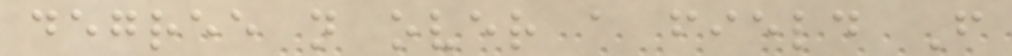degree n over a field F
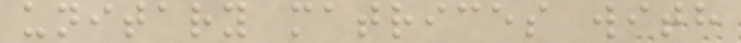unitary matrices with
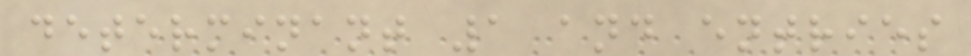determinant 1 and entries
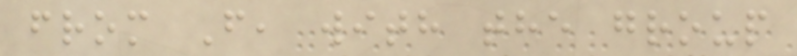from F, with the group
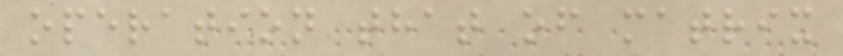operation that of matrix
